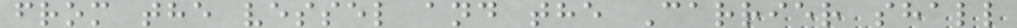from the vessel and the Carrier shall
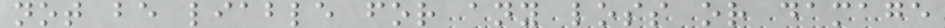not be liable for any loss or damage
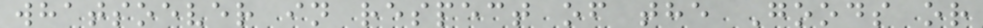whatsoever in respect of the Goods or
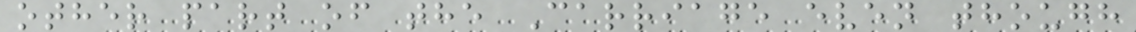other part of the Carriage even though
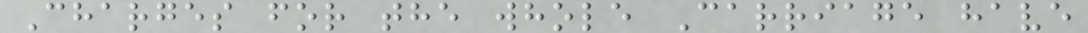Charges for the whole Carriage have
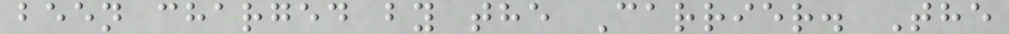been charged by the Carrier. The
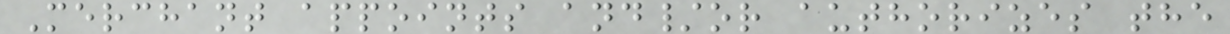Merchant appoints and/or authorizes the
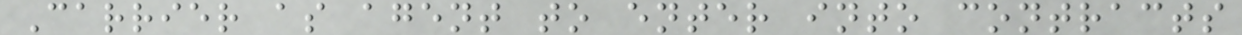Carrier as agent to enter into contracts
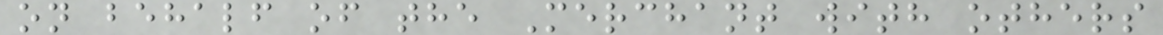on behalf of the Merchant with others
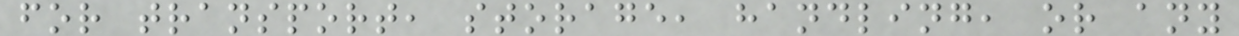for transport, storage, handling, or any
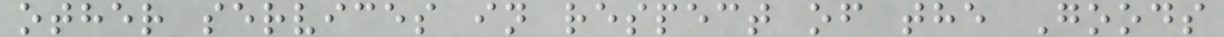other services in respect of the Goods
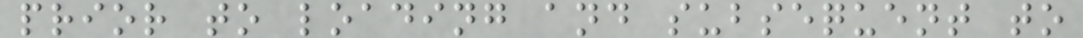prior to loading and subsequent to
